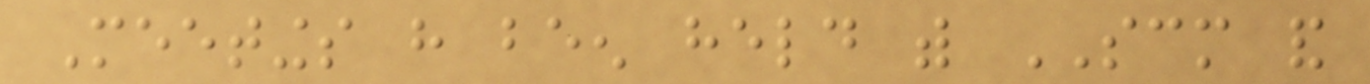Meetings have been held with SCM and
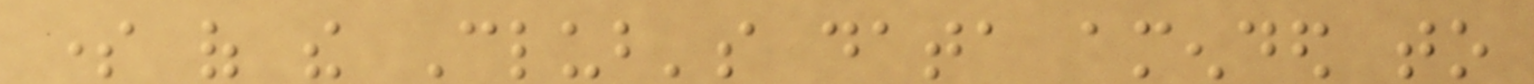some of the Club's data amended to
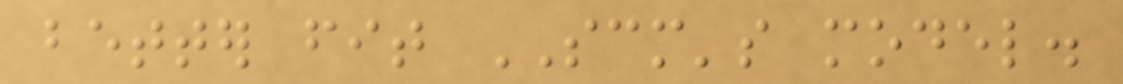better fit SCM's model.
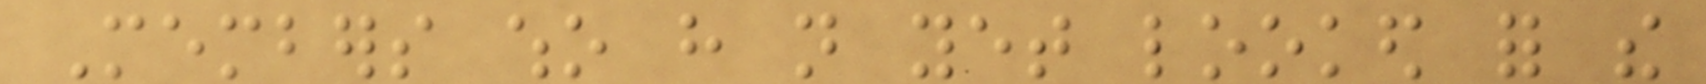Members who have not yet looked for the
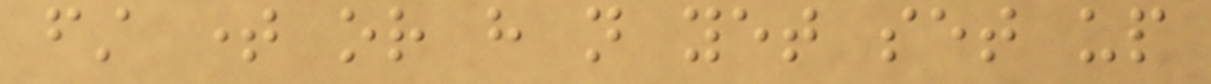first time or have not yet set up
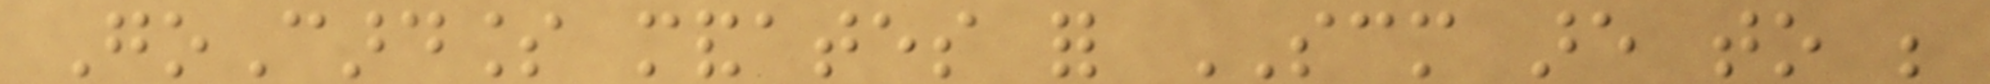GoCardless mandates for SCM are to be
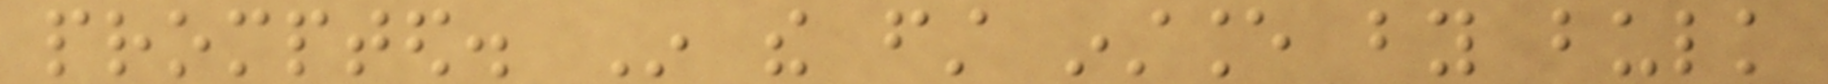prompted. In the first instance by bulk
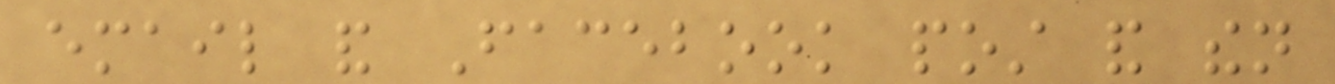email and Facebook post and then
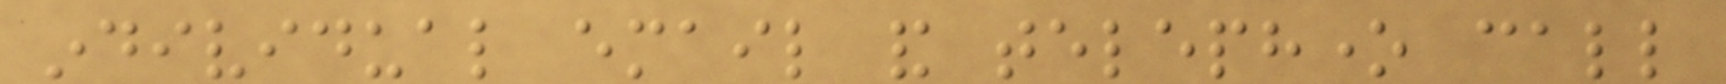individual email and telephone call
